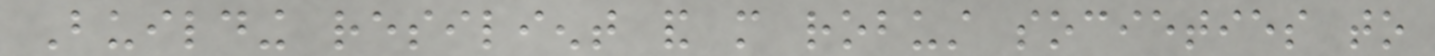Building resilient and more robust societies to
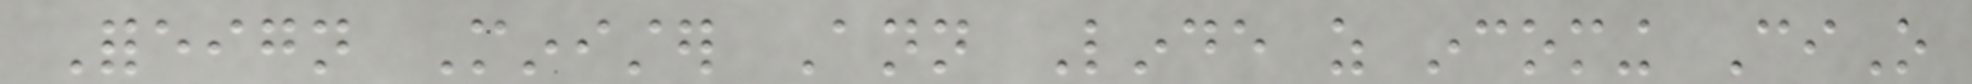Foreign Minister Ann Linde as incoming CiO
